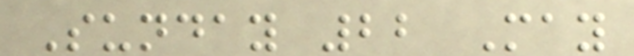Sunday 22 May
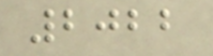2022
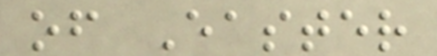of Easter
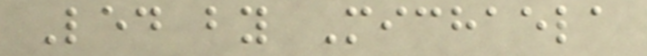Led by Michaela
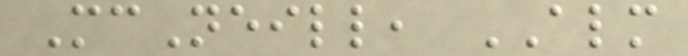McNeill, ALM
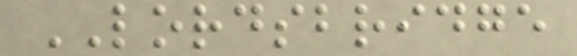LORDSBRIDGE
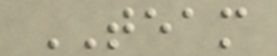TEAM
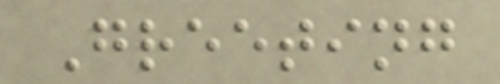Greeting
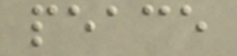peace
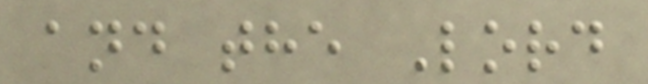and the Lord
